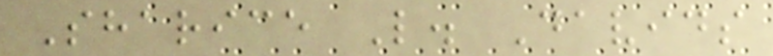Sharice L. Davids
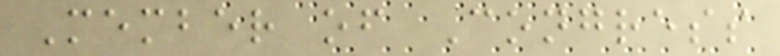Member of Congress
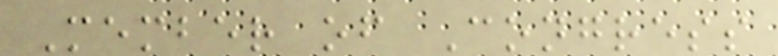Member of Congress
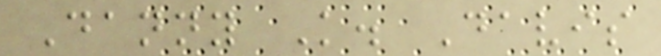Danny K. Davis
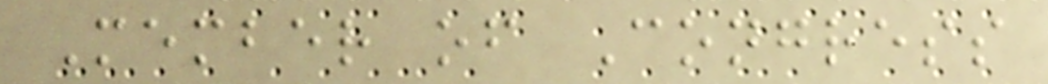Member of Congress
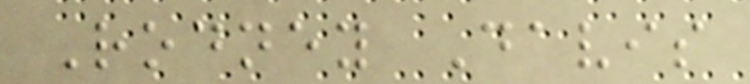Rodney Davis
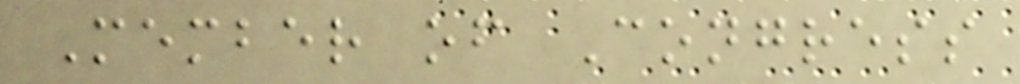Member of Congress
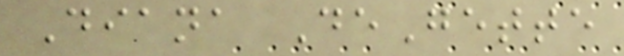Diana DeGette
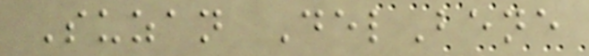Suzan DelBene
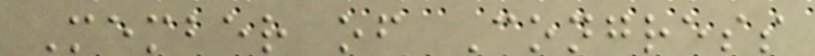Member of Congress
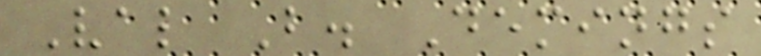Val B. Demings
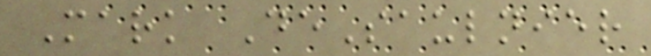Mark DeSaulnier
